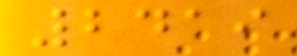2419
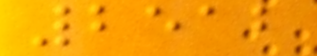2512
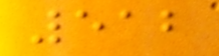512
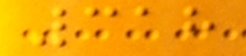318
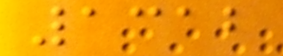1312
